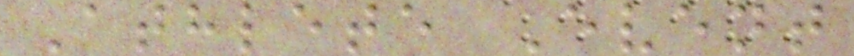Athlete Event
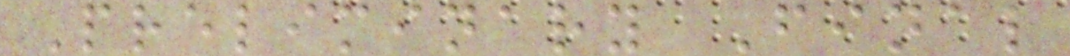Preliminary Final
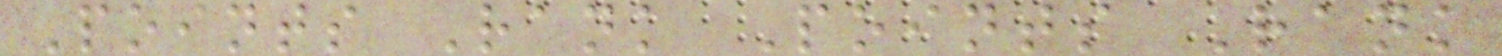Points Rank Points Rank
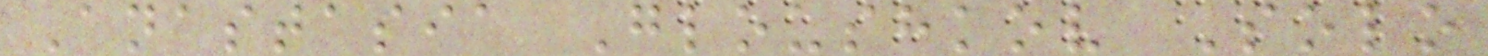Anastasia Gloushkov Solo
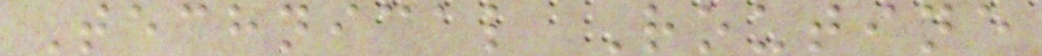Technical Routine
